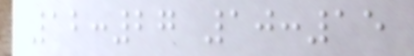12:27 10:15
